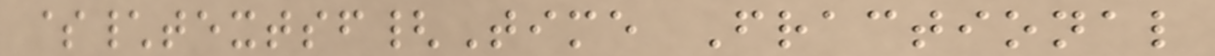$\textsf{Time Fractional
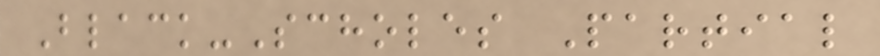Black-Scholes Partial
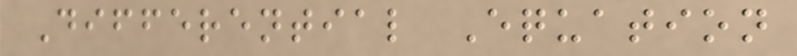Differential Equation
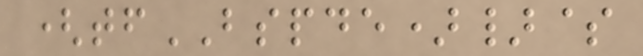(tfBSPDE)}$
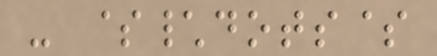- $\dots$
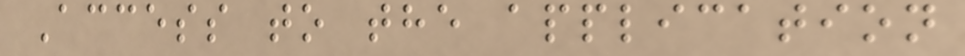Access to the application
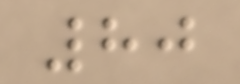80
